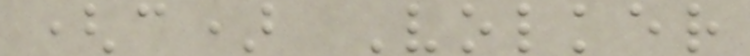(c) Volker
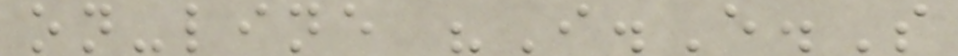on-line "I.E.S
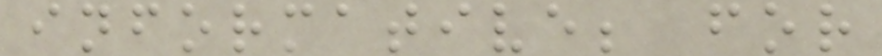informative; for
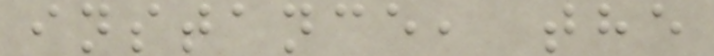instance, the
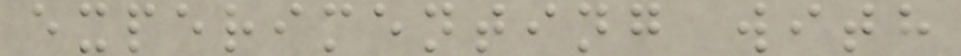experimenting with
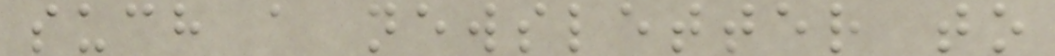such a newsletter to
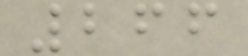266
